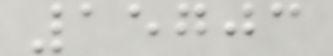15703
